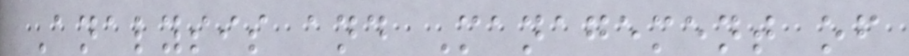Analysis and Management of
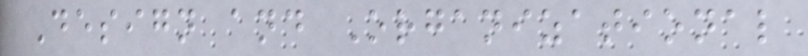Design and Organizational
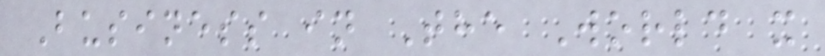Business in The World x
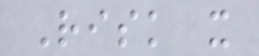Risk x
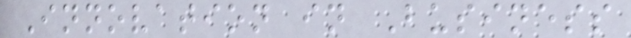Innovation in Business
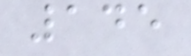145
